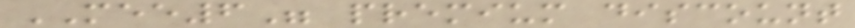MEE6" premium discount
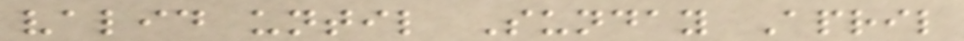valid until Sunday April
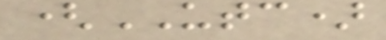(UTC)
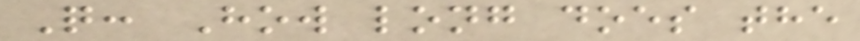Q: How long does the
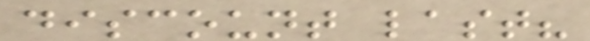discount last?
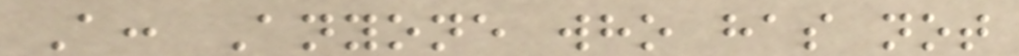A: Anyone who has not
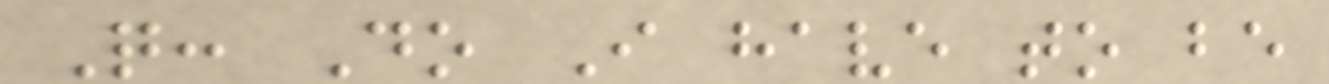Q: Do I have to be
